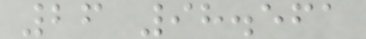26 98.561
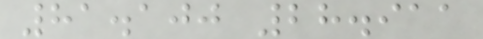81.100 28.911
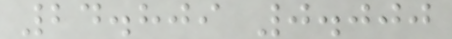24.809 0.000
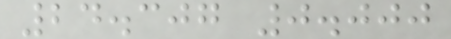24.307 0.000
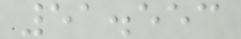51.553
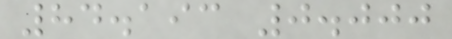84.193 0.000
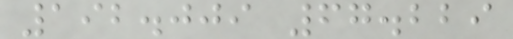192.009 67.229
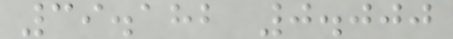39.182 0.000
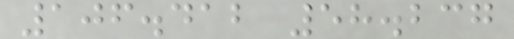106.412 58.237
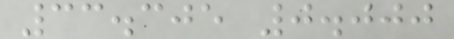33.305 0.000
